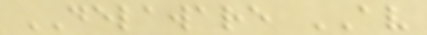DELAWARE AV
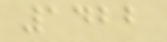1422
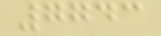7743
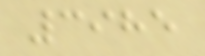3985
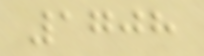1708
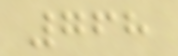768
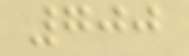700
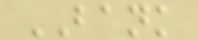BANK
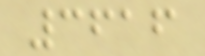3616
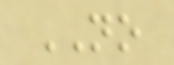NO
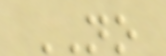NO
